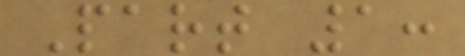Part 1:
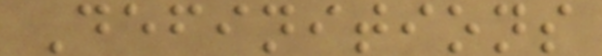Definitions
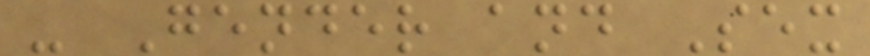- Gender and Sex
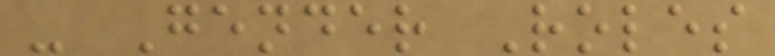- Gender Roles
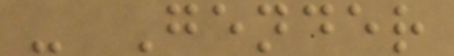- Gender
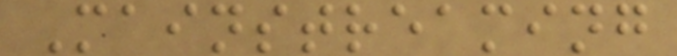Mainstreaming
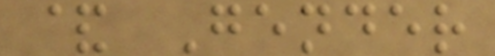& Gender
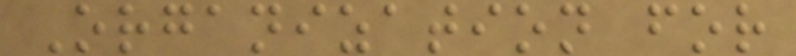Organization for
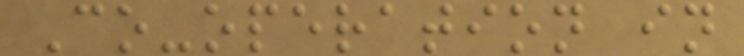Co-operation in
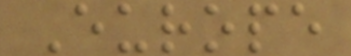Europe
